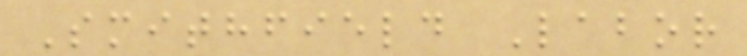Smithfield Labor
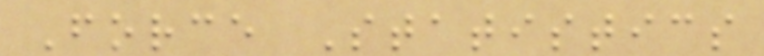Force Statistics
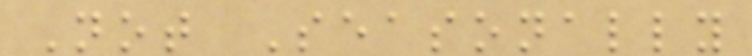Not Seasonally
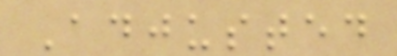Adjusted
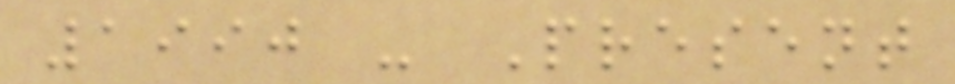1990 - Present
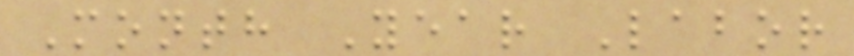Month Year Labor
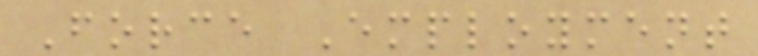Force Employment
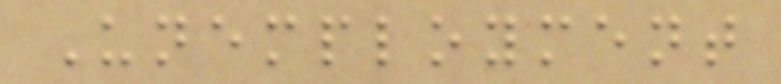Unemployment
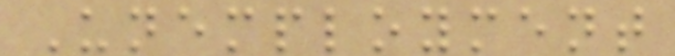Unemployment
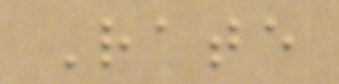Rate
